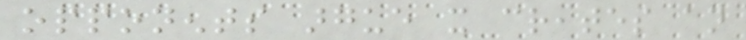opponents argue it creates an
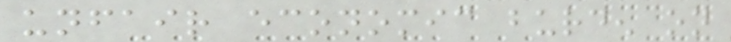unfair economic burden on
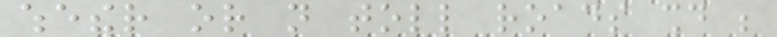whether or not toll roads should be
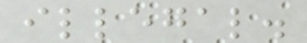illegal.
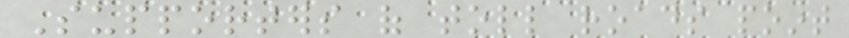Supporters of toll roads point
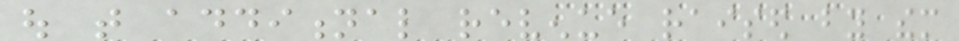out that additional revenue raised by them
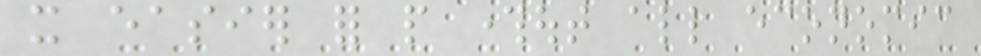it easier for people throughout all economic
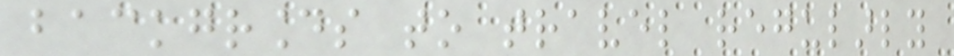backgrounds to travel regularly
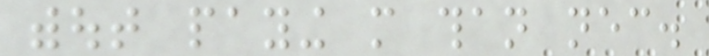without paying more than necessary.
